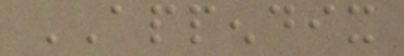APPENDIX
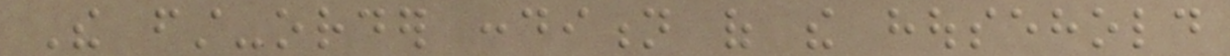The first-order condition of the household
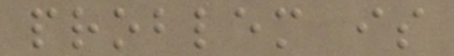problem is
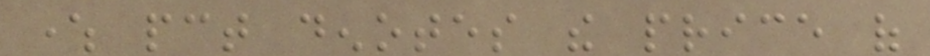where pct denotes the price of
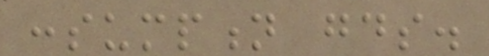consumption goods.
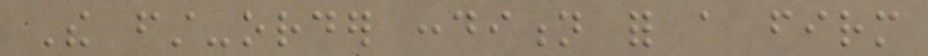The first-order condition for a firm
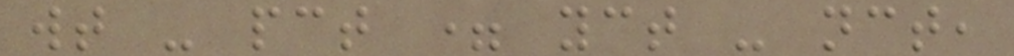wt - pct = yct - nct,
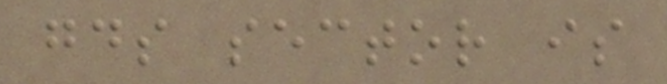goods sector is
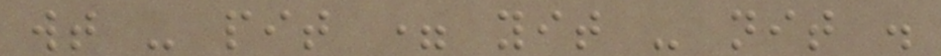wt - pit = yit - nit .
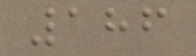186
